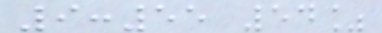9:55 54%
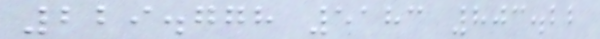229.778 5183 803.22
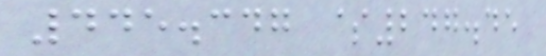445.347 $247.45
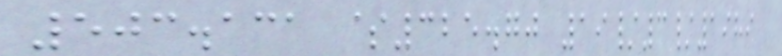503.131 $325.70 19/3/1989
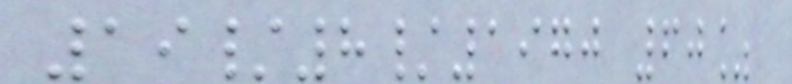19/8/1970 60%
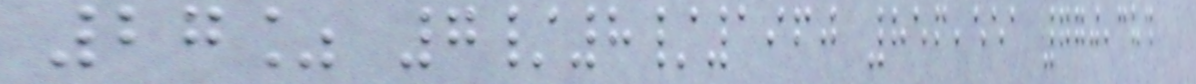27% 7/8/1960 856,551 770,384
